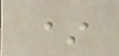*
